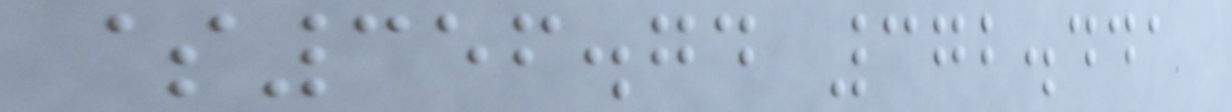$356.74 372.441
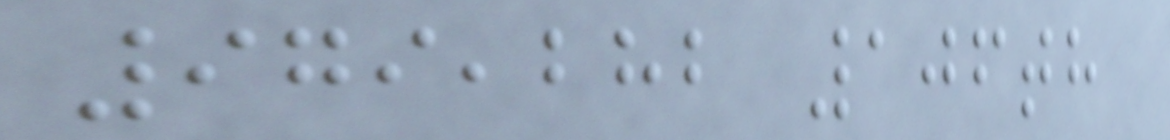979,282 106th
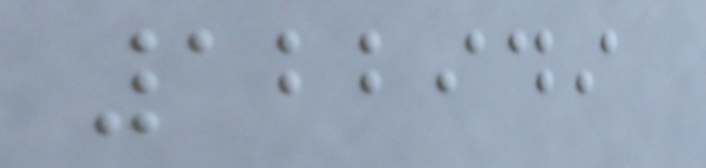122949
